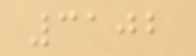3102
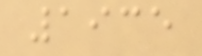1935
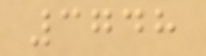3748
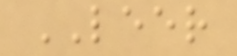LEER
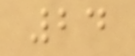24
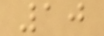10
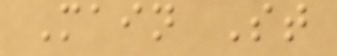Main St
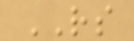RS
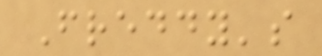Freddy's
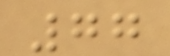77
